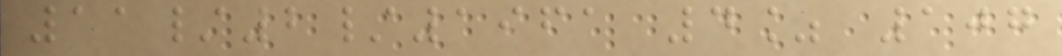11/2/1961 4% 107
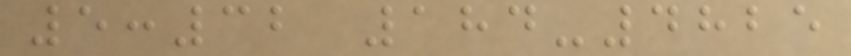5:32 184-4825
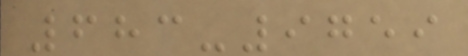683-9759
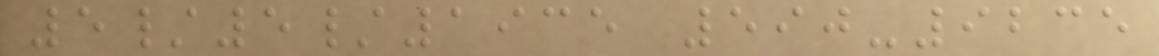5/5/1935 590-9235
